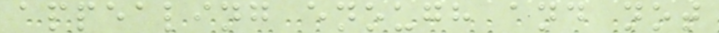appealing enough and not
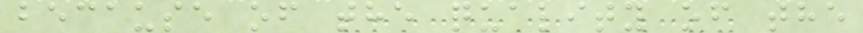because of the quality of the
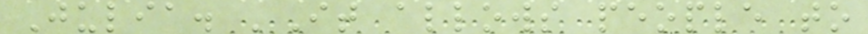Julia. 'It allows people to
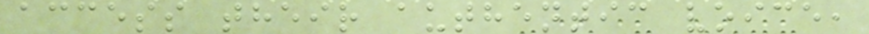access their authentic voice,
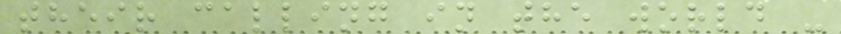their calling in the world -
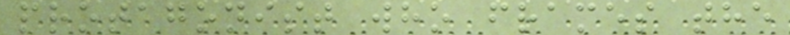protagonist who frames the
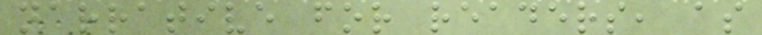narrative for readers, as
